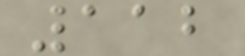112
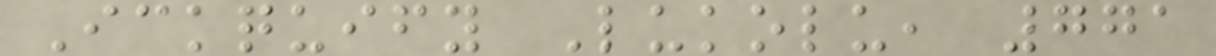Ickquify Lukolu, 771
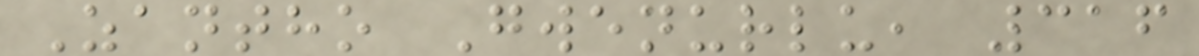Zantho Gwenurlu, 316
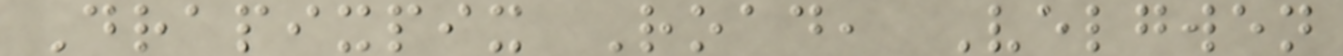Drapixpix Road, Velgwen
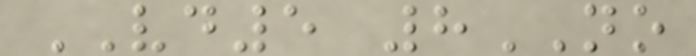VD5 8NO
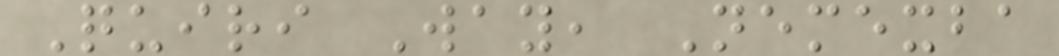Quiri Way, Nemexba
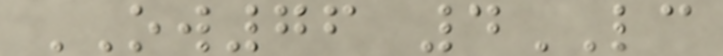OW76 4LC
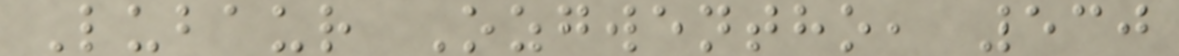Lubaur Ozgwentho, 530
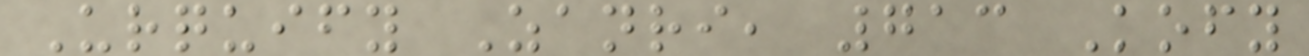Urquify Zanri, 713 Kofy
